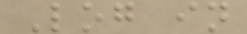Log in
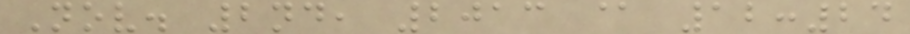Nov. 2nd, 2013 @ 12:24
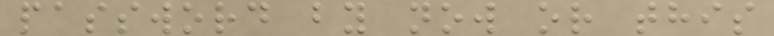password by now or this
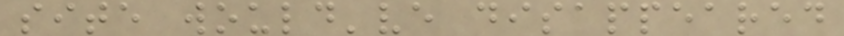site would've disappeared
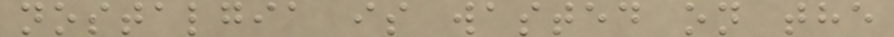nostalgia is wasted on the
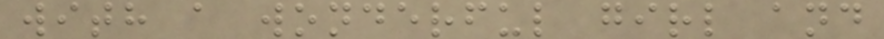with a wonderful girl and
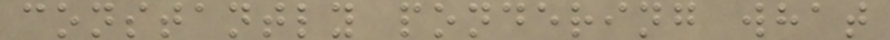constantly pondering what
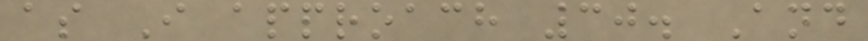as I approach 30. And
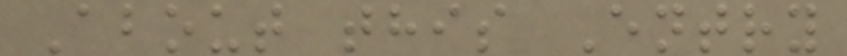About this Entry
